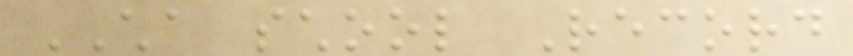CHA school Record
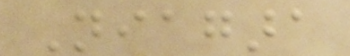Niagara
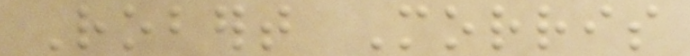Robert Morris
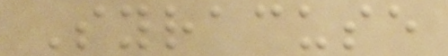Syracuse
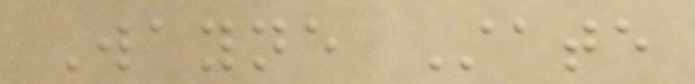Wayne State
